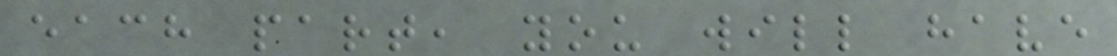each part, you will have
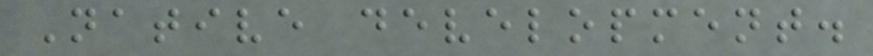Native development.
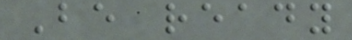Be ready
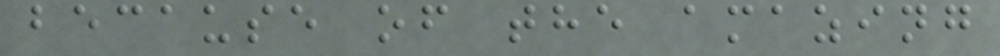because of the amazing
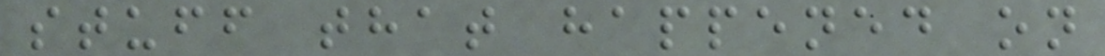stuff that happened on
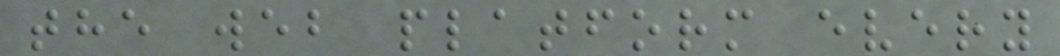the web platform every
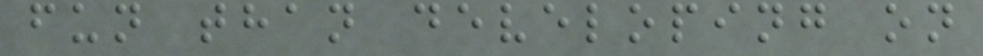fun than developing on
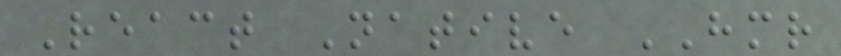React Native HMR
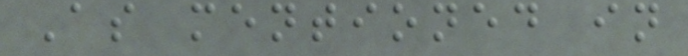As mentioned in
